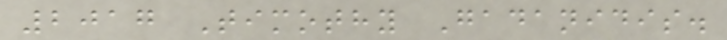2017 Timothy Gadanidis.
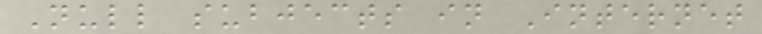Null subjects in Internet
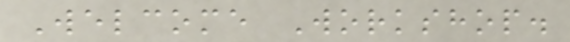Welcome Workshop.
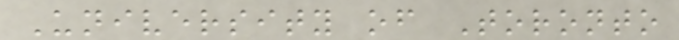University of Toronto
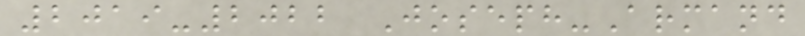2019-2022 Joseph-Armand
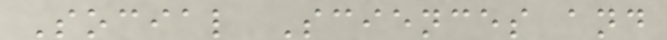Social Sciences and
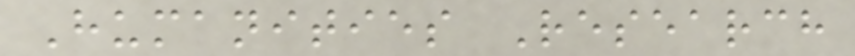Humanities Research
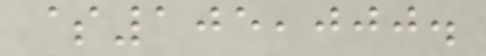$105,000.
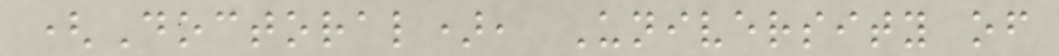(Doctoral), University of
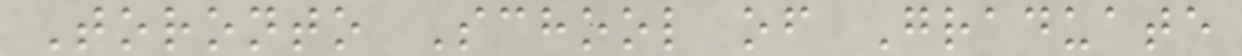Toronto School of Graduate
